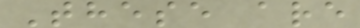These are
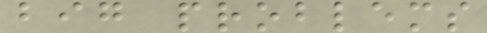big problems
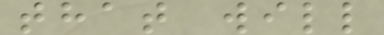that will
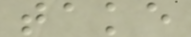take
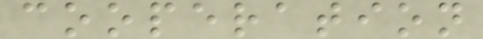cooperation
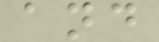and
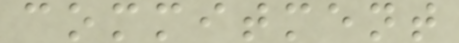commitment
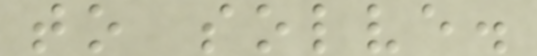to solve.
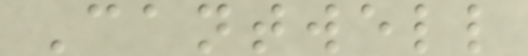Cantwell
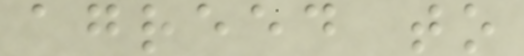agreed to
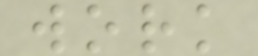work
